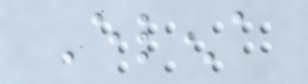Elena
